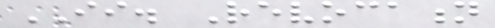II. Revocation
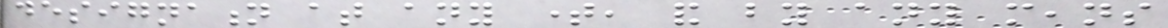designation at any time, and by any means
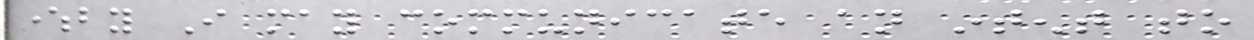whereby I may communicate an intent to
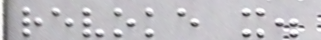revoke it.
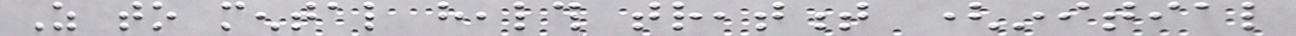As to mental health treatment (initial
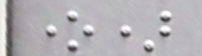one)
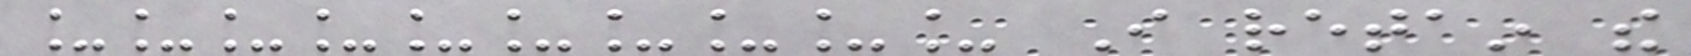__________ I retain the
